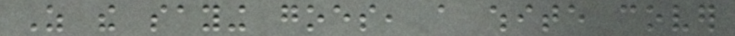As the saying goes, a white cover
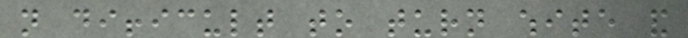not difficult to turn white and
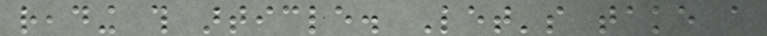reading this article. Let's take a
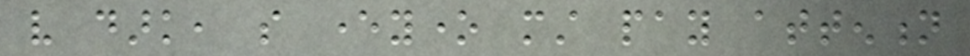very dark, so everyone must pay attention
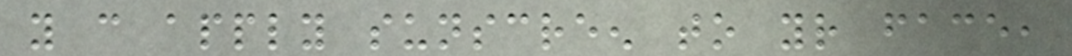you can apply sunscreen to your face,
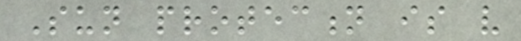Sun protection is very
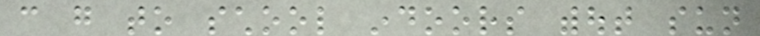can go to school indoors without sun
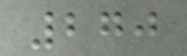270
